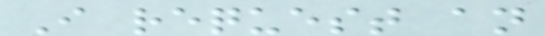I request an
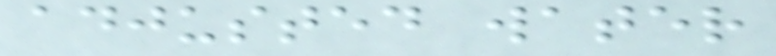adjusted water
